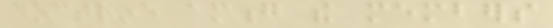doctrine among the members
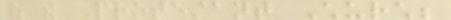of the Protestant Church;
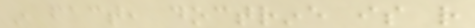in fact, doctrine is rather
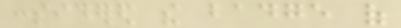considered the badge of
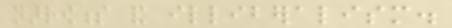narrowness and illiberalism.
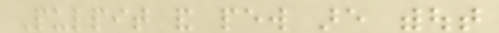Pulpit and pew are without
